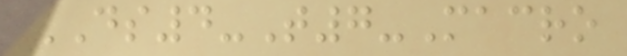DS4-T7-Macro
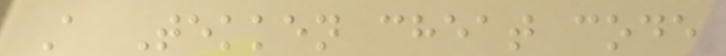A Tekken cheat code
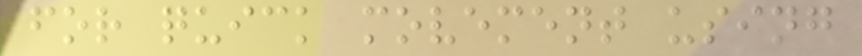for quick movement using
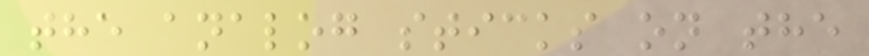the analog sticks on the
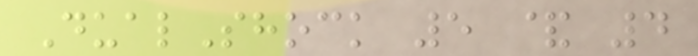DualShock 5 & 4
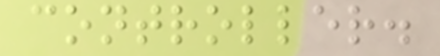controller.
